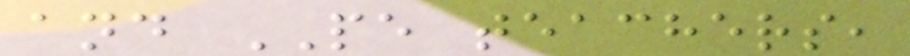and PE teachers,
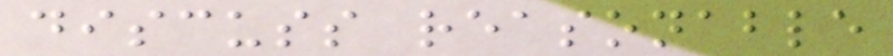discuss reasonable
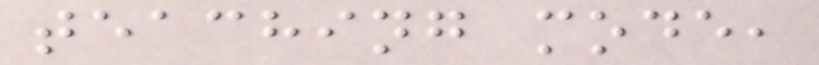teaching mode,
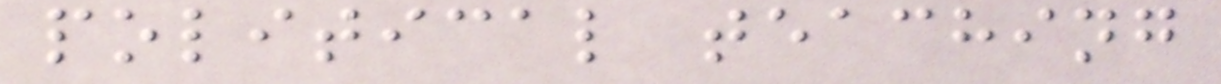political teaching
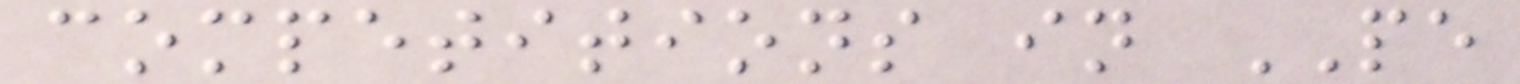competitions in PE
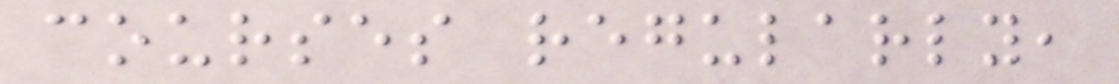courses regularly,
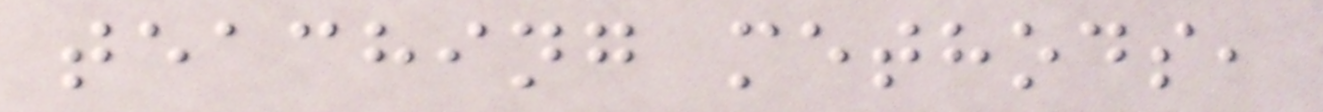teaching methods,
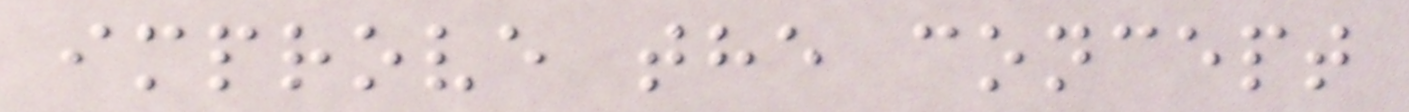improve the concept
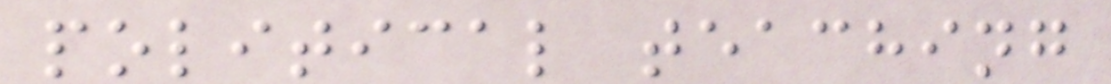political teaching
